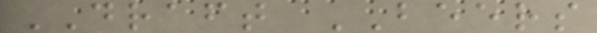DRAFT BEERS
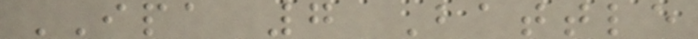IPA 7 Battle
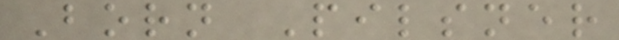Born Pilsner
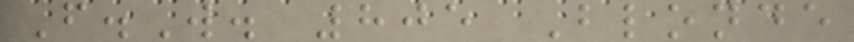F.W. 805 Blonde
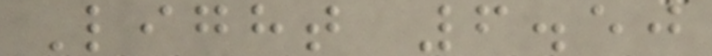Light 6.50
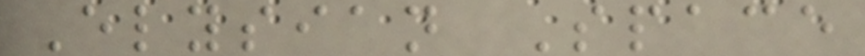Elysian Space
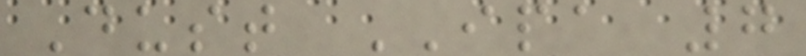Dust IPA 7
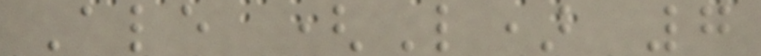Ale (L) 7
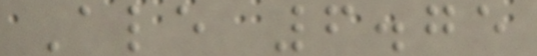Ale 6.75
